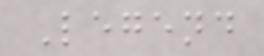Legend
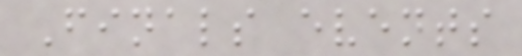Finals events
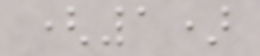(1)
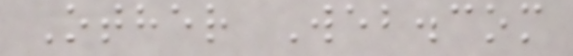Other Web.com
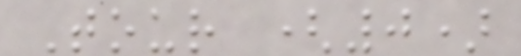Tour (0)
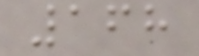168
